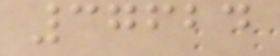37624
